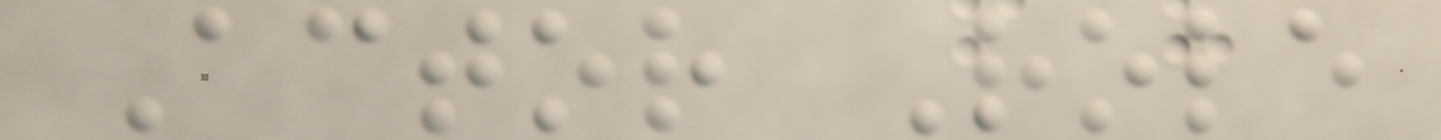Actor Role
